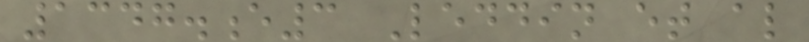1347.e3 Leddin et al
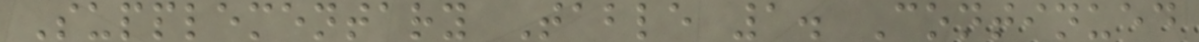Supplementary Table 1. Continued
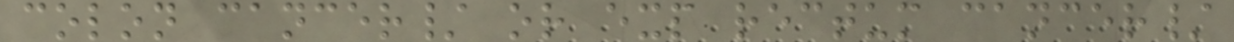colon cancer/ or exp rectum cancer/
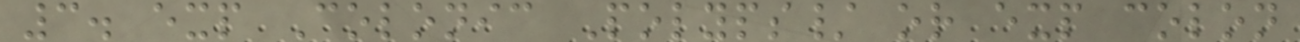3. exp Colonic Polyps/ or exp colon
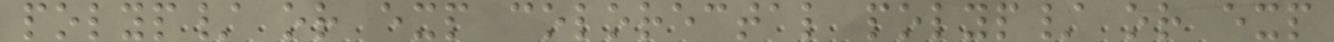polyp/ or exp colorectal polyp/ or exp
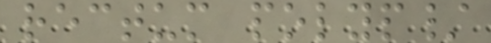rectum polyp/
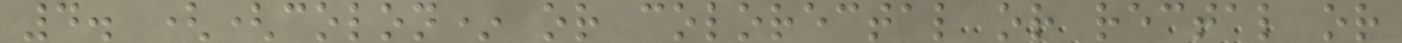4. ((colon* or colorectal or rectal or
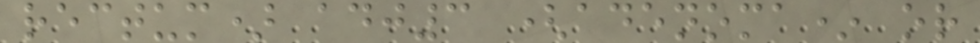rectum) adj3 (adenoma* or
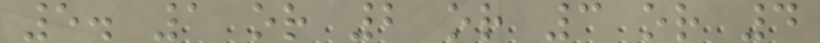5. 1 or 2 or 3 or 4
